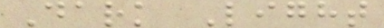Dark Light
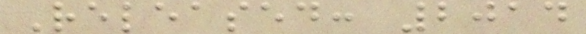Released: 2014
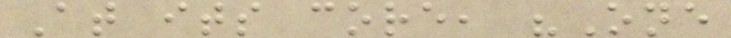At its core, "One
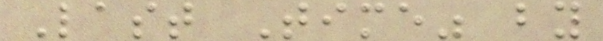Last Time" by
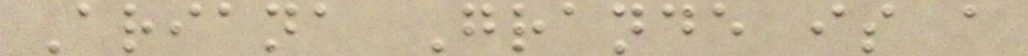Ariana Grande is a
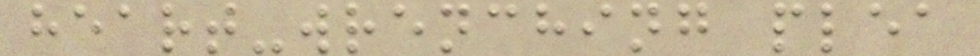heart-wrenching plea
